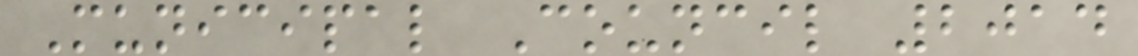Municipal Council 2014
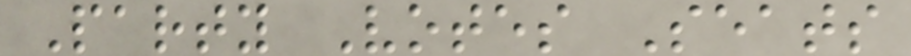Party Votes Seats
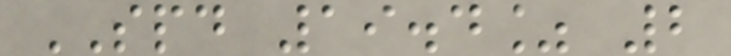SPD 19.4% 2
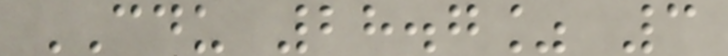CDU 28.7% 3
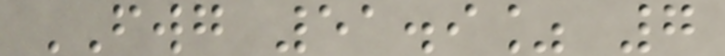FWG 51.9% 7
